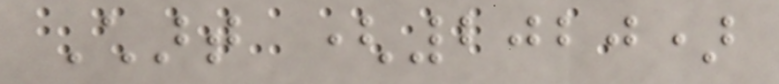Chart (2020)
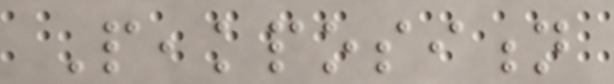Peakposition
